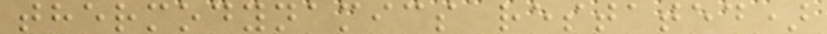thermodynamics restated)
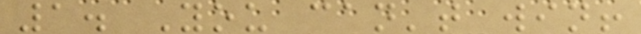1. You can't win!
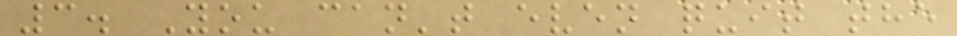3. You can't even quit the
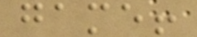game!
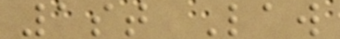1st Law
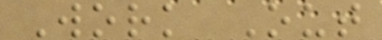Work Out
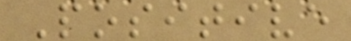Positive
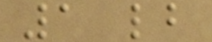1 lb
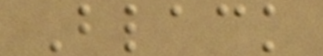Black
